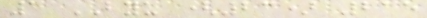1 BYU (23) 215
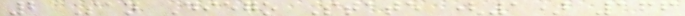2 San Diego State (1) 166
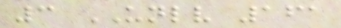3 UNLV 161
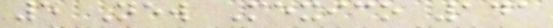5 New Mexico 141
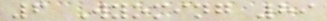6 Wyoming 89
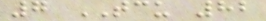7 TCU 82
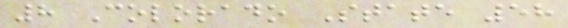8 Colorado State 58
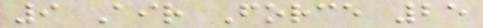9 Air Force 25
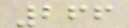266
